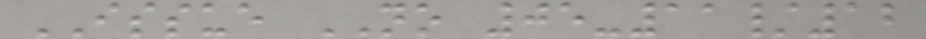ISSUE NO 05-11/12
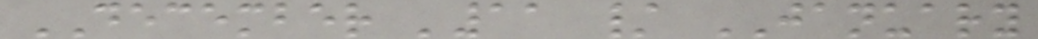DECEMBER '11 / JANUARY
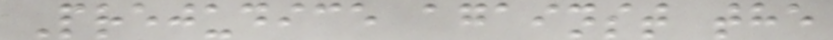Prejudice against the
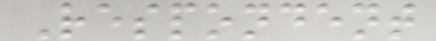Respondent
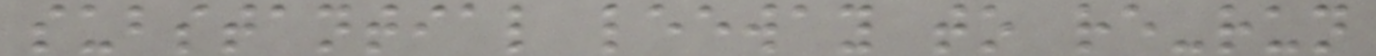substantial leeway to re-run
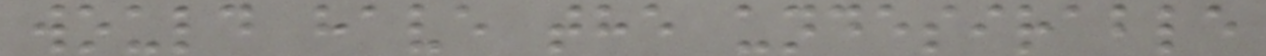would have the undesirable
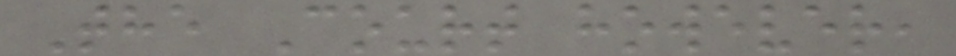The Court however,
